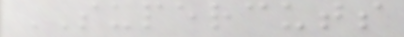SUPERCUTS
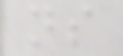ns
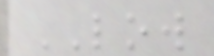LOW
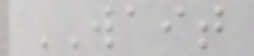WAIT
